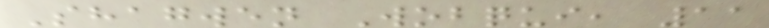Shagwen Wobqui, 11
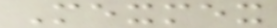Mexmex
